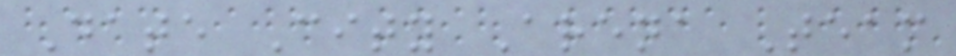Date City Arena Team
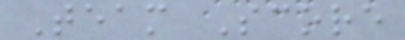Team Score
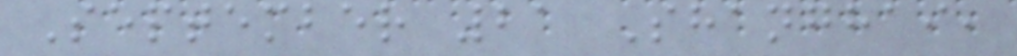September 21 Shanghai,
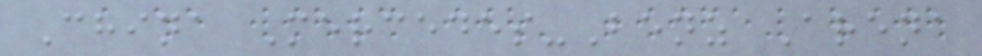China Mercedes-Benz Arena
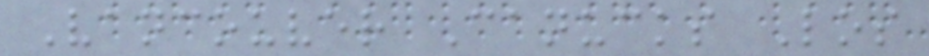Vancouver Canucks Los
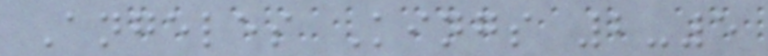Angeles Kings 2-5
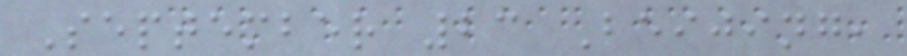September 23 Beijing,
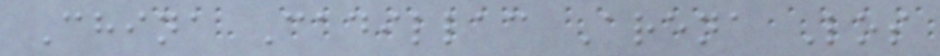China Cadillac Arena Los
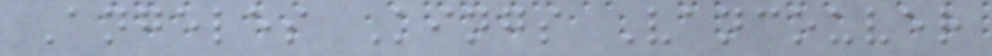Angeles Kings Vancouver
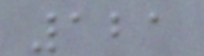121
